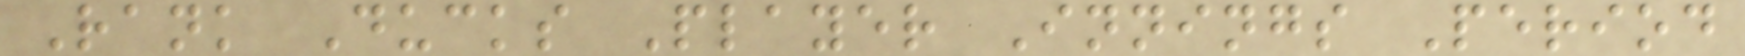Rank Ducks Player Innings Period
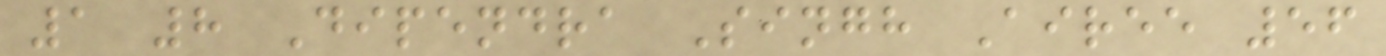1 8 Dipendra Singh Airee 56
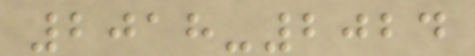2018-2024
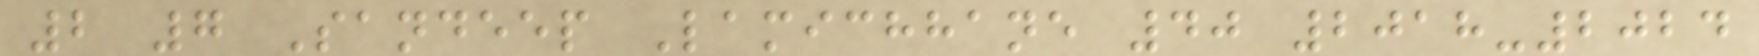2 7 Sandeep Lamichhane 40 2018-2024
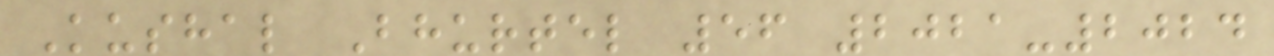Kushal Bhurtel 56 2021-2024
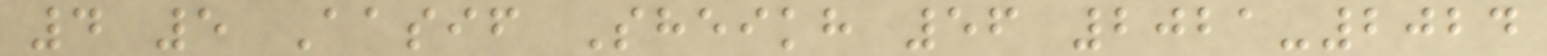4 5 Aasif Sheikh 56 2021-2024
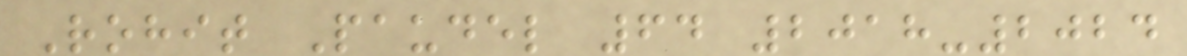Rohit Paudel 64 2018-2024
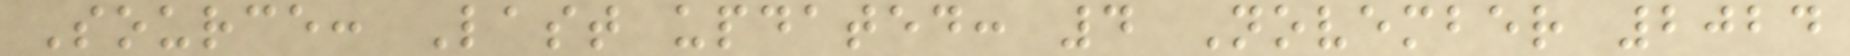Source: Last updated: 4 November 2024
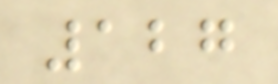127
